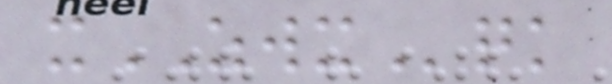xZWXqk
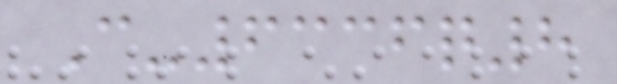C-6336q8
